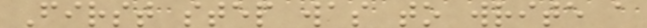First step was to write a
